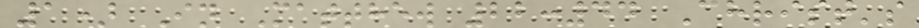1) In Matthew 22:44 Christ's
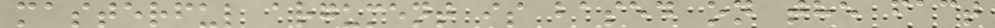masterful argument is based on the fact
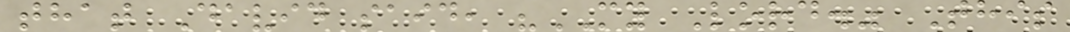that David said, "MY Lord." This
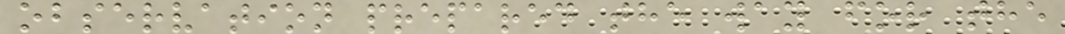observation prepared the way for the
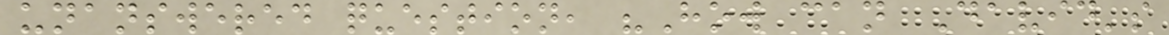unanswered question, "How can David's
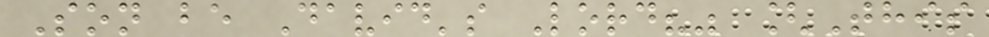Son be David's Lord?" [This
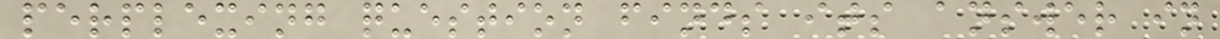perplexing question finds its answer in
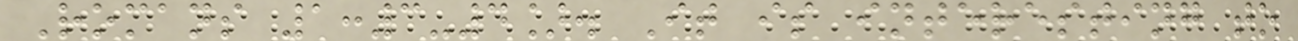Romans 1:3-4]. It is interesting to
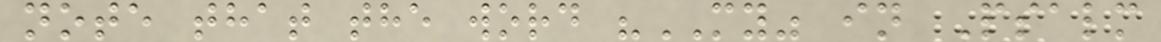note that the word "MY" in Psalm
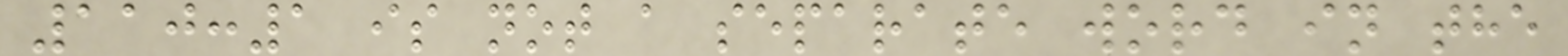110:1 is not a separate word in the
